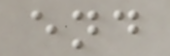end
